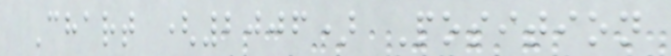Chart (2006) Position
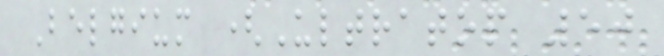Belgium (Ultratop 50
